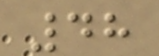48
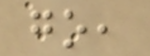go,
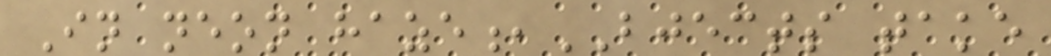In neon haze,BJECTS take
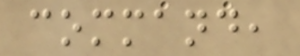command,
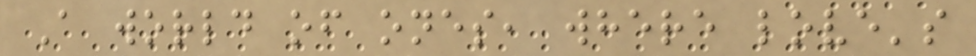A world of ones, where love's
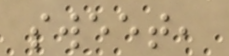sweet,
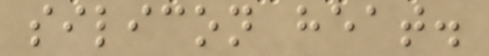silicon heat.
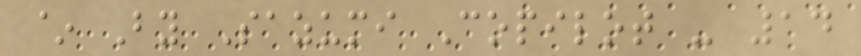~ By Sazumi Copilot - 14
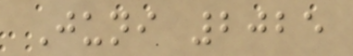Juni 2025
